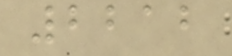2212
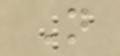N
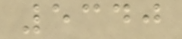5340
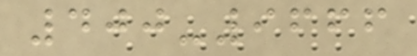400-9666
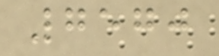7570
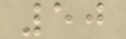50
